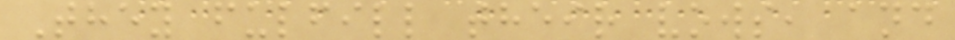They fulfill their vows, and
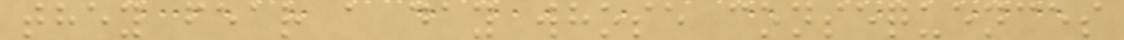they fear a day whose consequences
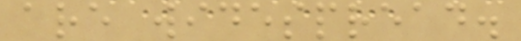are widespread.
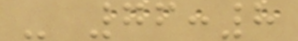- 76:8
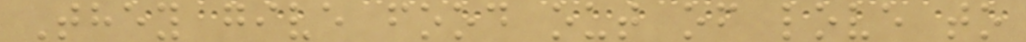They give food out of love to
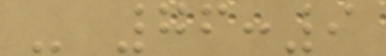- 76:9
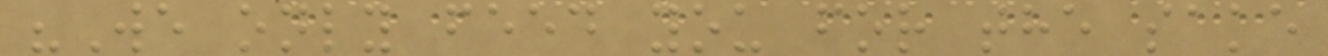"We only feed you for the sake
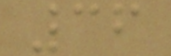36
